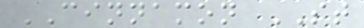CINNAMON ST
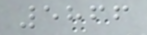5866
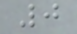0
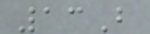13B
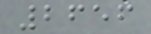2656
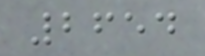2654
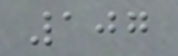107
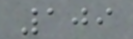109
